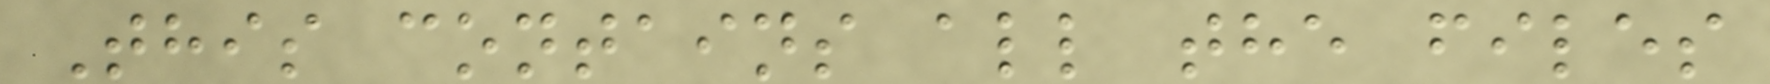This contains all the files
